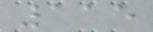115
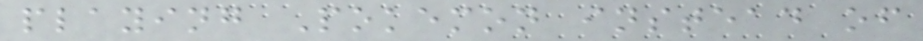playing Pokemon instead of
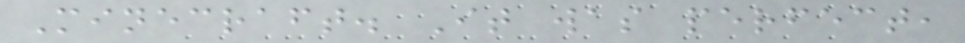Minecraft. It was perfect,
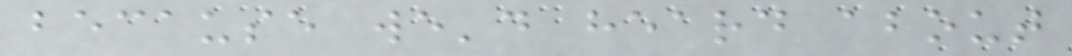because we'd heard about
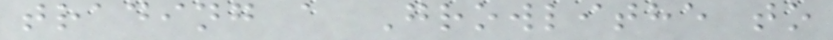trading a Growlithe to
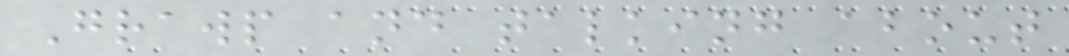Grawp and talking about
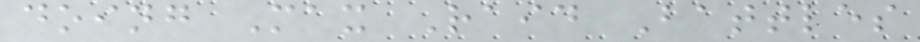doing Max Raid Battles
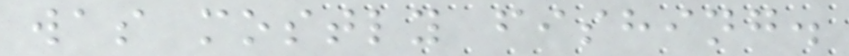was mostly fishing.
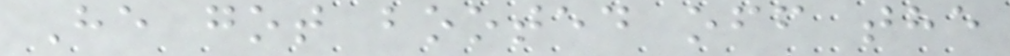He got booted off the
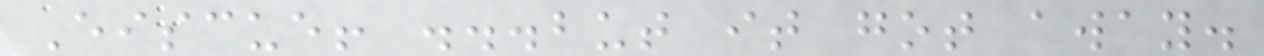Eiscue! ...but it got away.
